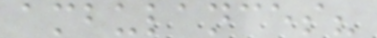ambulances?
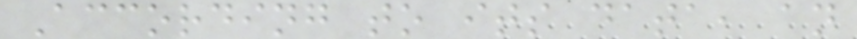According to its data, an
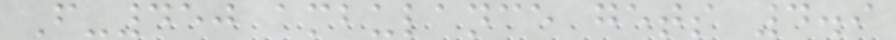F-450 ambulance gets 4.9
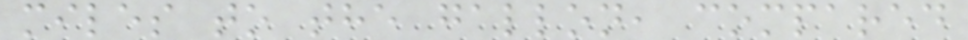miles to the gallon, compared
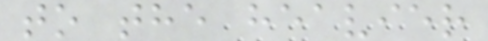to the heavier
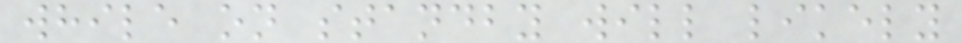while on standby will likely
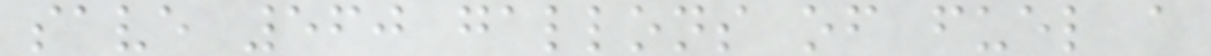save 560 gallons of fuel a
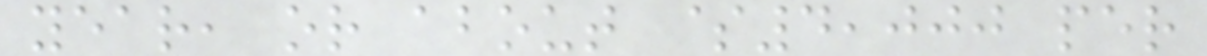year, or about $4,000 per
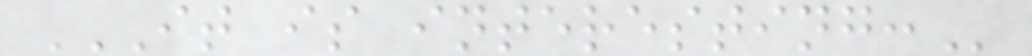IT IS INTERESTING:
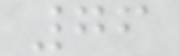76
